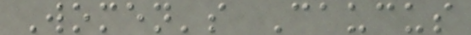Women's Caucus
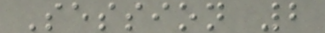Session 2
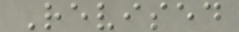Revised
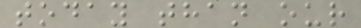today than our
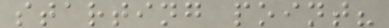starting point?
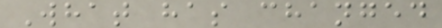What has changed
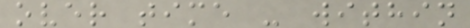over time - within
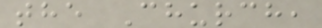the Church,
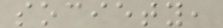society,
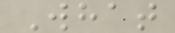What
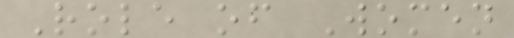Role of Women
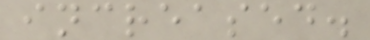increased.
